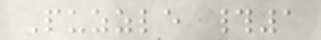Puzzle #1
